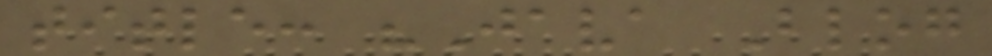title: "Java Blog
